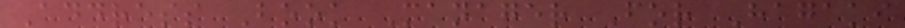Address Book Manager For Hagaki
